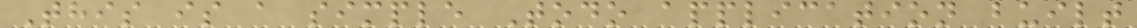This is a simple Todo application built
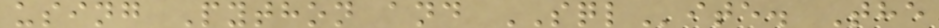using Python and SQLite. The
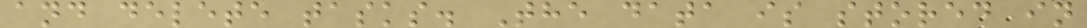and delete tasks. The data is stored in
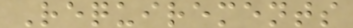Requirements
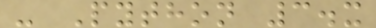- Python 3.x
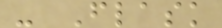- Flask
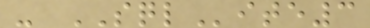- SQLite3
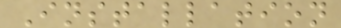Installation
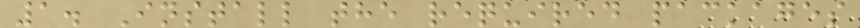1. Install the required packages
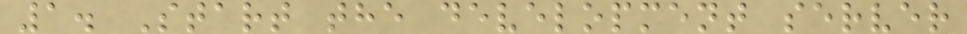1. Start the development server
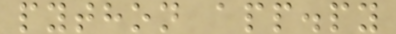python app.py
